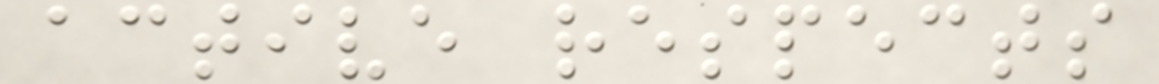active respects
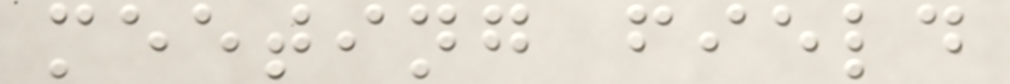meeting field
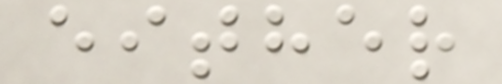either
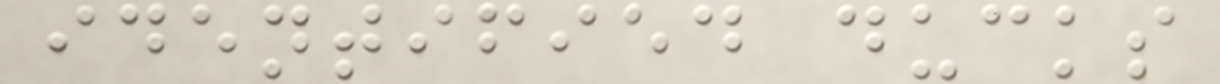identified ducks
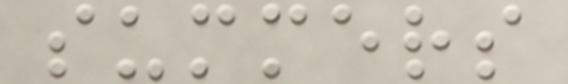summers
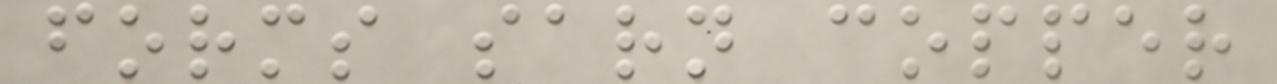forms sarn copper
